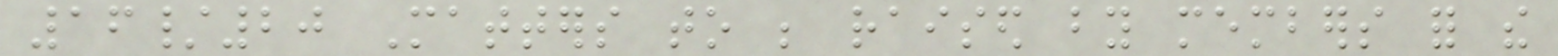16/20 Matters to be raised by members for the
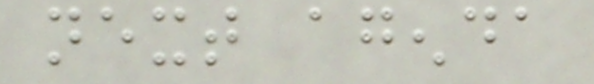next agenda
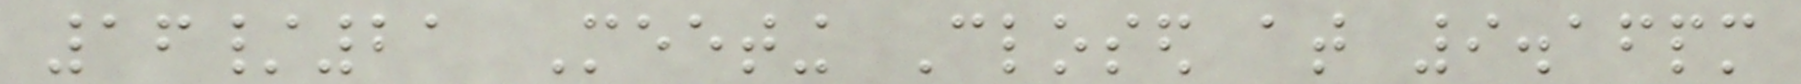16/21 Meeting Closed at 9.16pm
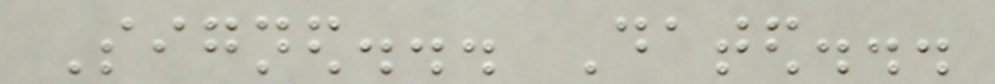Signed... Dated...
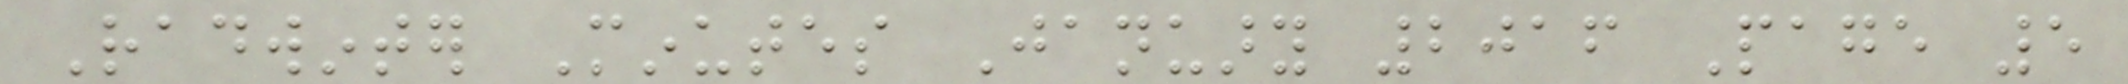Radwinter Minutes January 2016 Page 5
